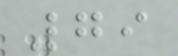79
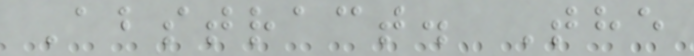Abstract. The
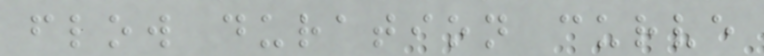flow duration curve
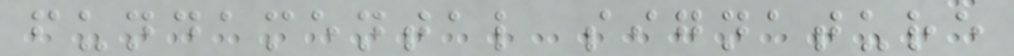fundamental signature
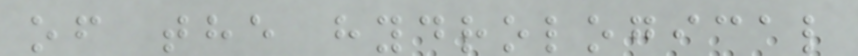of the hydrological
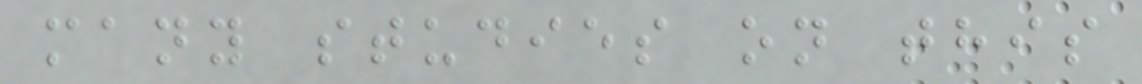many studies on this
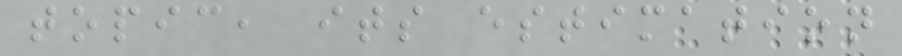topic, its estimation
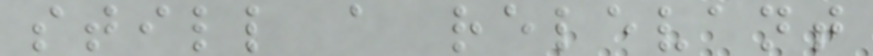still a relevant
